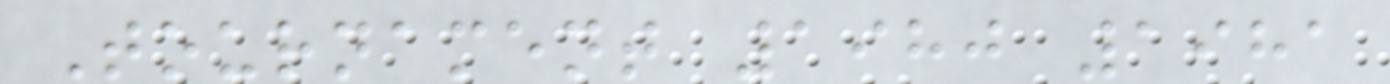Tournament 1980 1981
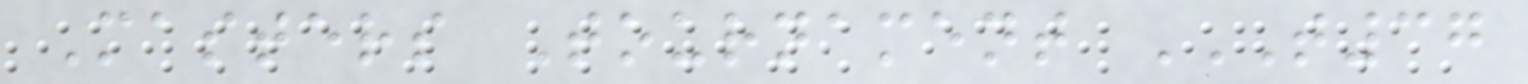Masters Tournament T37
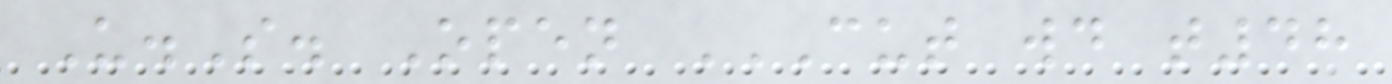U.S. Open CUT WD T48
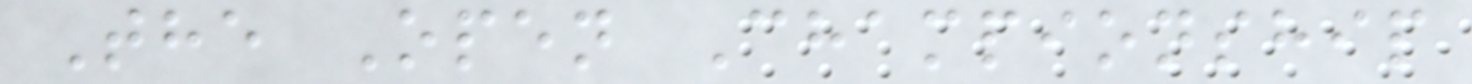The Open Championship
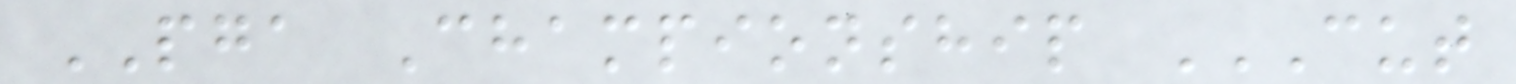PGA Championship CUT
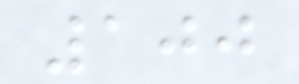100
